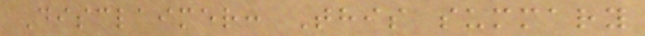Disclaimer: This summary
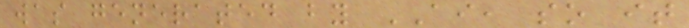was generated by AI, so it
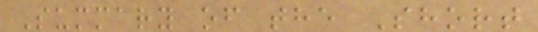Summary of the Short
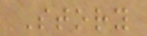Story
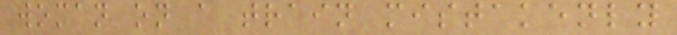woman on a train mistakenly
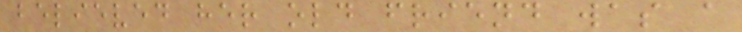believed her old friend was a
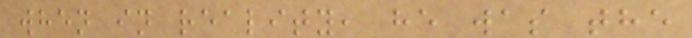when in reality, he was the
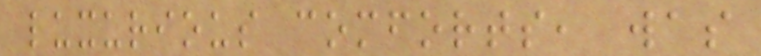luxurious comforts, was
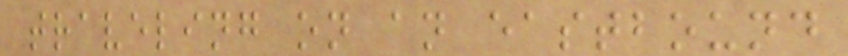traveling on an eastbound
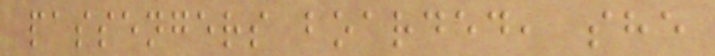passengers boarded, she
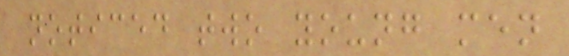noticed two young men
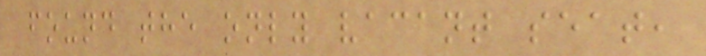found the only vacant seat,
